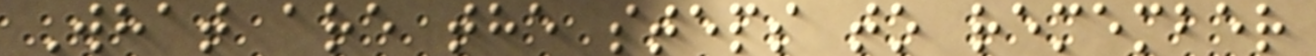What are the steps to remember
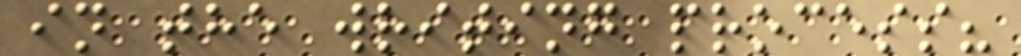in the writing process?
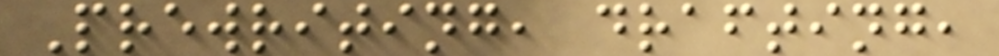Prewriting, drafting,
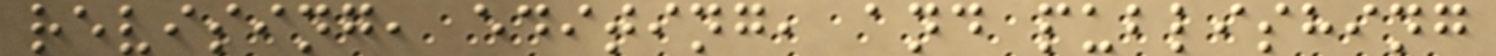revising, editing, and publishing
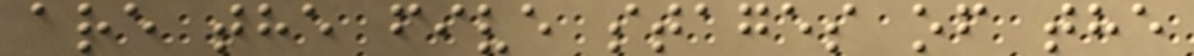are the five stages of the
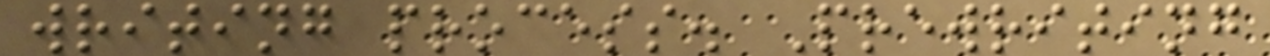writing process. Prewriting
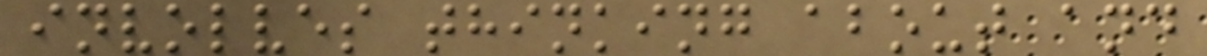involves thinking about and
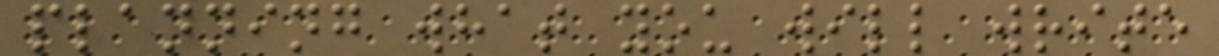planning what you will write
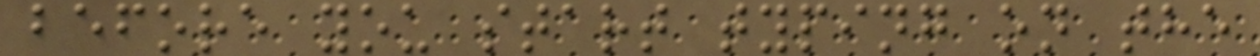before you start typing on the
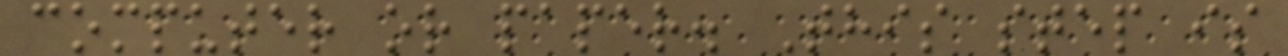computer or paper. This step is
